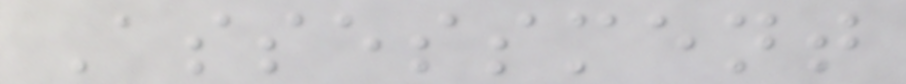Assessment
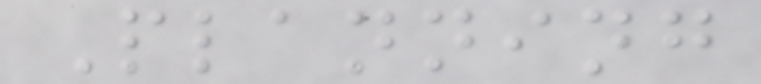Planning
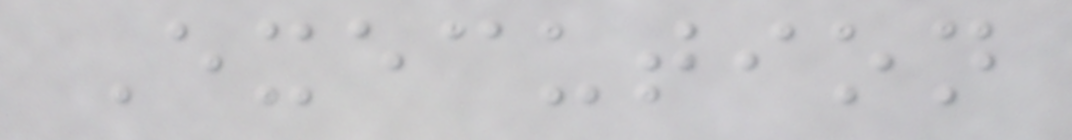Execution
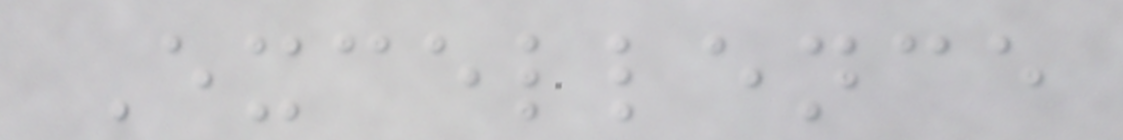Excellence
